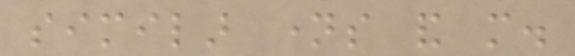similar names and more.
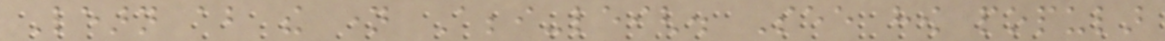Learn about the name Abbi-leigh. See how popular
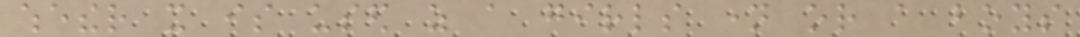whether it is used as a girls name or a boys
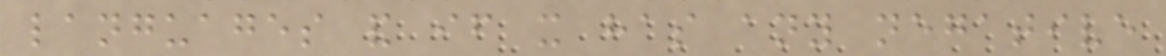languages and if it has any negative
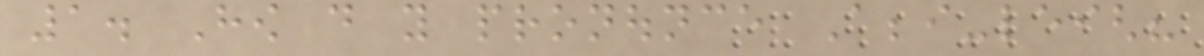1. How do you pronounce Abbi-leigh?
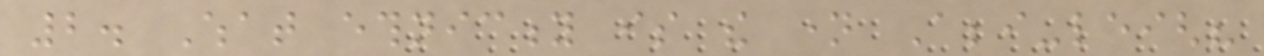2. What ethnicity is the name Abbi-leigh?
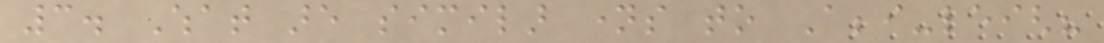3. What are similar names to Abbi-leigh?
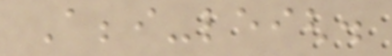Abbi-leigh.
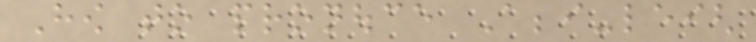How to pronouce Abbi-leigh
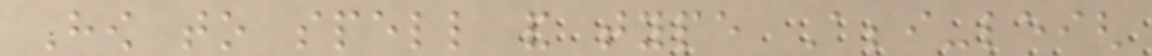How to spell and type Abbi-leigh
